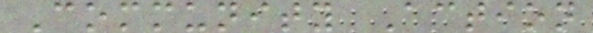Community Action
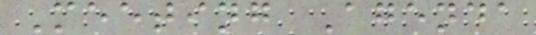Meeting Agenda
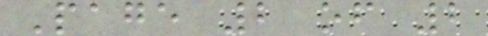Page 2 of 2
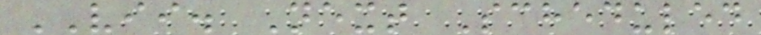VII. Next Scheduled
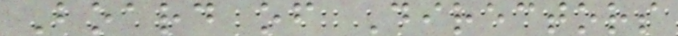Board of Directors
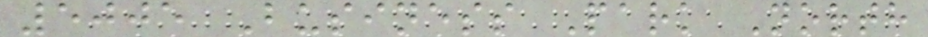5005 Business Park North
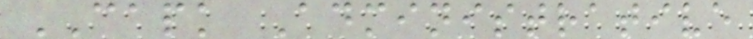CAPK Administrative
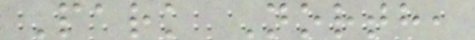Park North,
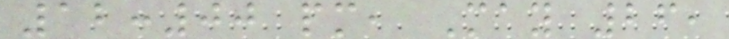12:00 pm, May 26,
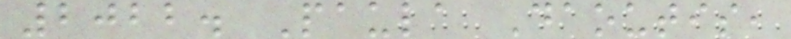2022. Paula Daoutis,
